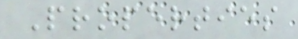Properties
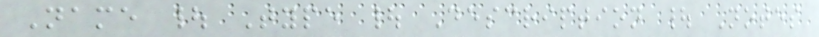Name | Type | Description | Notes
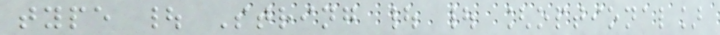type | String | | [optional]
